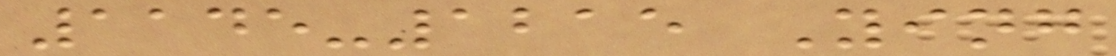1145-1215 Ying
